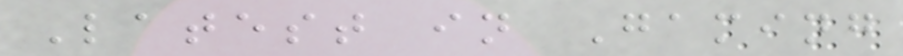Latest in Gaming
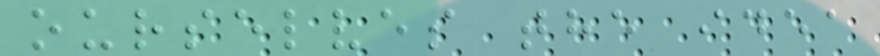ourselves the idea
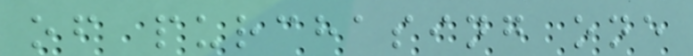of purchasing one
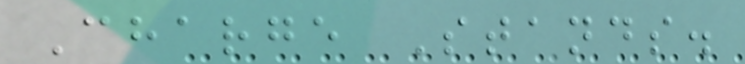Charge Stands.
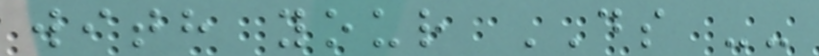with your DS --
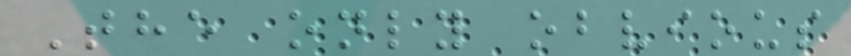The only obvious
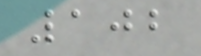102
